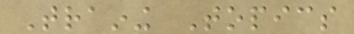Training Topics
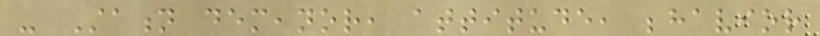- Station demeanor, attitude, behavior
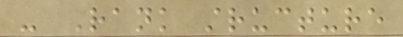- Rank structure
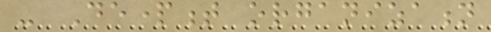- Department organization
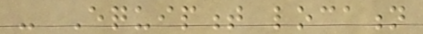- Equipment location
